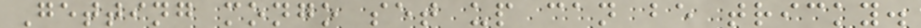Getting mongo set up can be tricky.
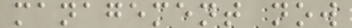management now
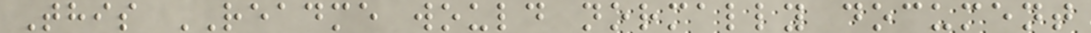This README would normally document
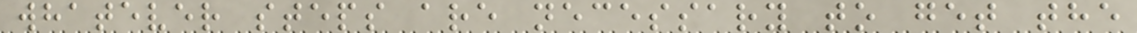whatever steps are necessary to get the
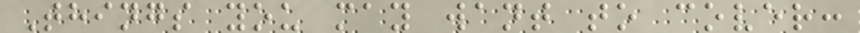Things you may want to cover:
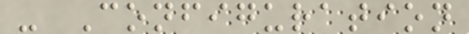- Configuration
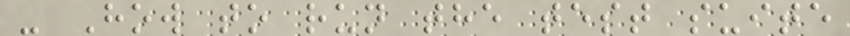- How to run the test suite
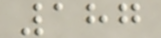187
